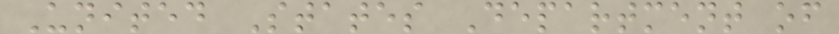United States Department of
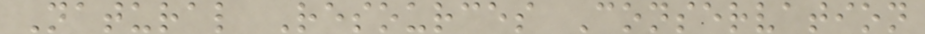Natural Resources Conservation
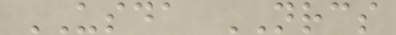USDA NRCS
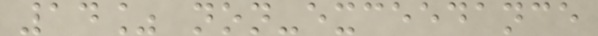14% non-exceedance
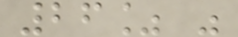26% "
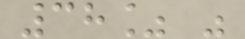38% "
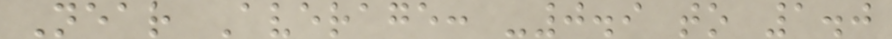Near Average: -0.9 to 1.0
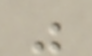"
